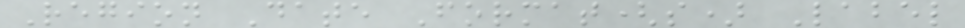Region Date Format(s) Label
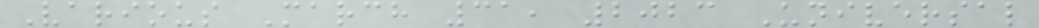Various March 31, 2023 Universal
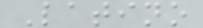Latino
